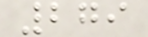279
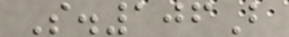S.106B
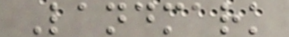Landmark
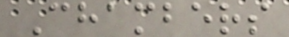Chambers
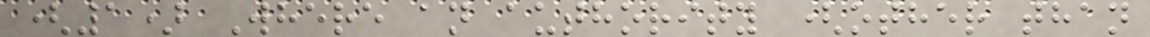(1) Where an authority (other than
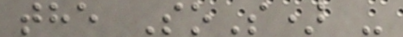the SoS) -
